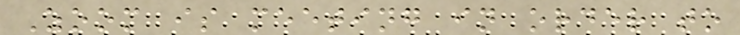Zoom is meeting in order to
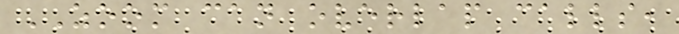ZOOM can overlap calls,
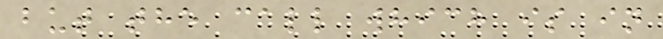but the call which is in
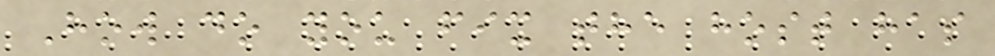How do you fix the host has
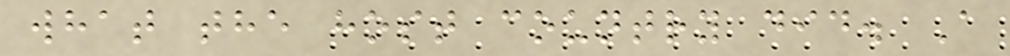what the host country did. A
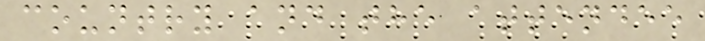country and the attendee
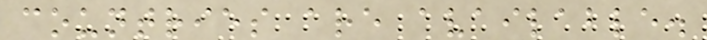countries are available.
